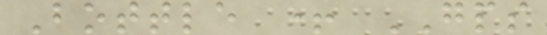Bottle + GPS
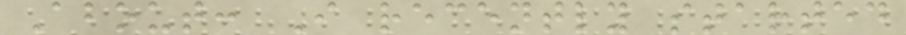About: I recently started
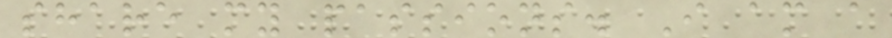share my passions. I am a
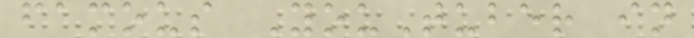famous YouTuber in
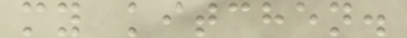my kitchen.
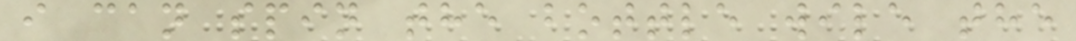i can spin the bottle wile the
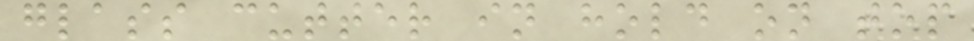glass cutter in hold on top
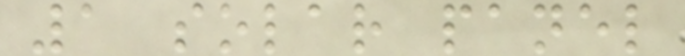1 solar panel
